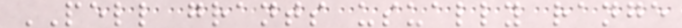PELL grants usually range
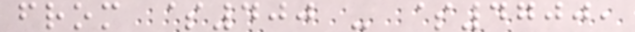from $400 - $4700,
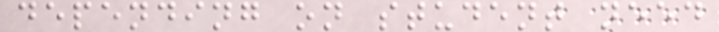depending on student need
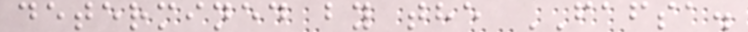determined by the FAFSA.
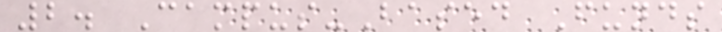2. Campus-Based Funds
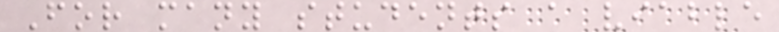For many students a viable
